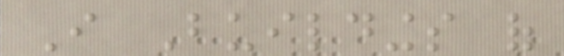I Buildings of
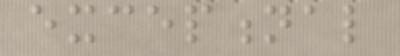exceptional
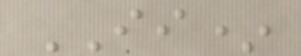II*
